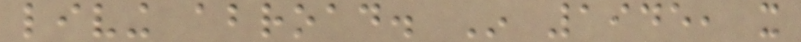living abroad. In 1945, it
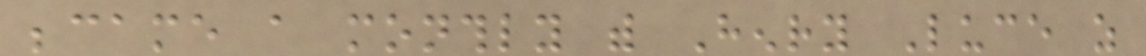became a monthly with Henry Luce as
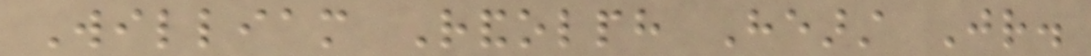William Randolph Hearst Jr.
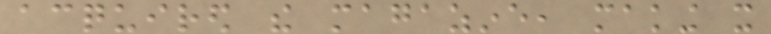acquired the magazine, making it
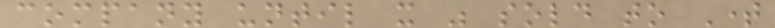company until it was sold to Time
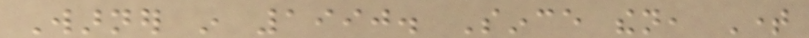Warner in 1990. Since then, Time
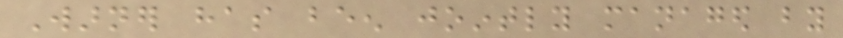Warner has been jointly managed by
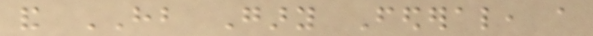and HB Gary Federal, a
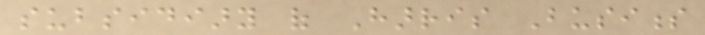subsidiary of Harris Business
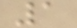1
